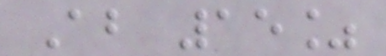About 15%
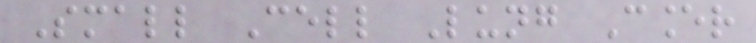Small Cell Lung Cancer
